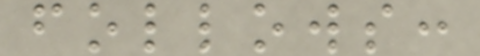follows:
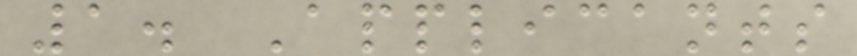1. Applicants
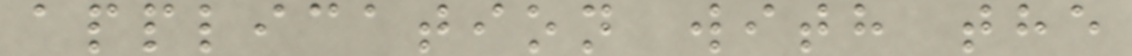application with the
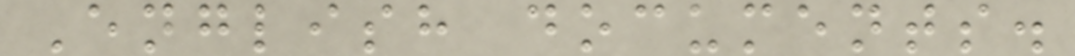English documents.
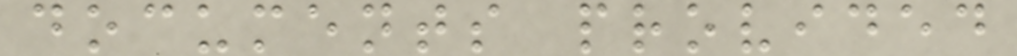documents provided
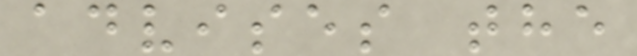advises the
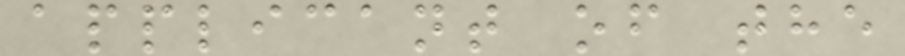applicant of the
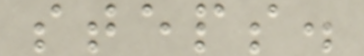steps.
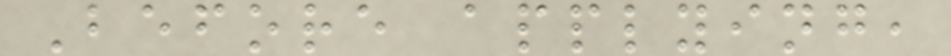Before applying,
